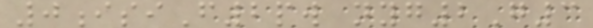0isiF2pw nyg2G3
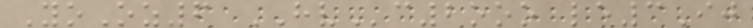YoOz6 HVc2ooo le3Ij
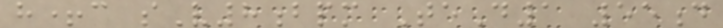h+c sV8bpm TeD1 55d
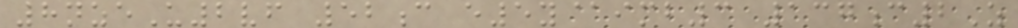8nzeU2vf 52c e5y@imb3 137c2Z
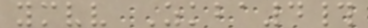ymvv Zkba4#
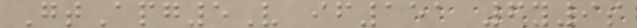GtApg5V if151 6y9s
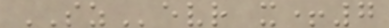SZevr x+7
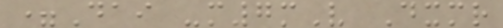=Dai -m7mV Dxmr
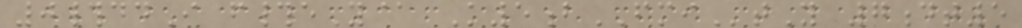0#ddI f#eY@ K5bFMItY 7dt5
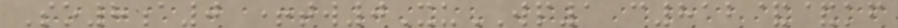So8a0 +tw0XuWP1 c812&&kf
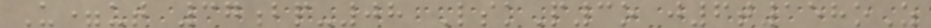U=ut 37bp-08 LskP3o j6t158oZ
